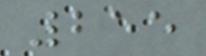255
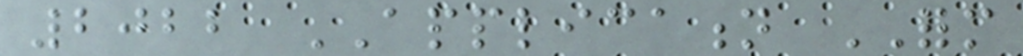2022 APPLICATION FORM
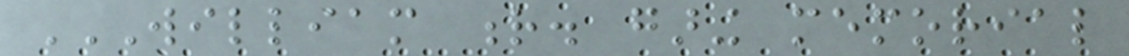WILLIAM R. GARING MEMORIAL
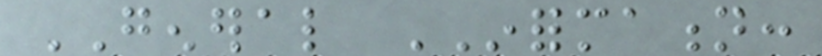GENERAL INFORMATION:
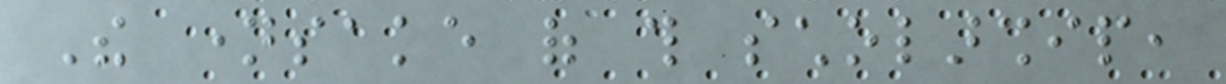The namesake of this scholarship,
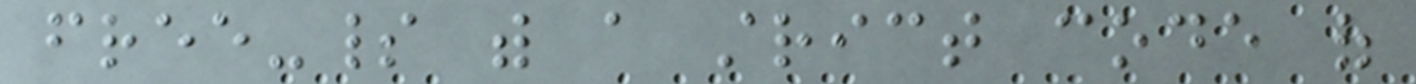free-spirit with a strict code of
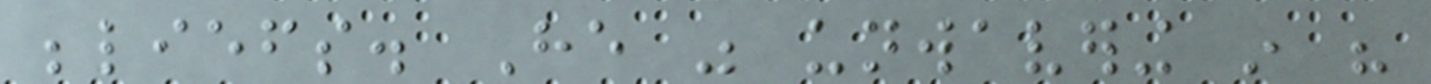beliefs. He was unwavering in his
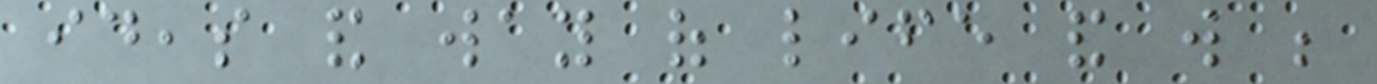ideas and way of life and will be
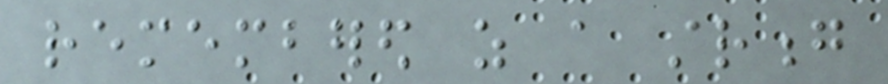remembered as a strong
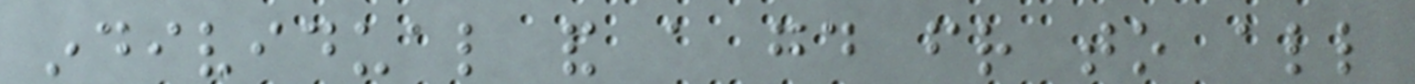individual and a good friend to all
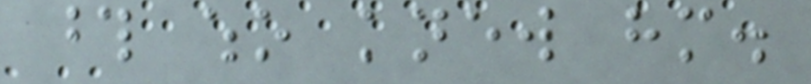those who knew him.
